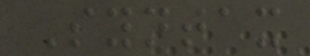Syntax
